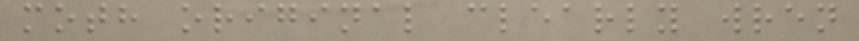moth original clearly wren
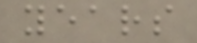years
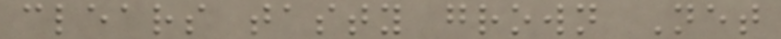clears tasty grown Net
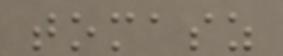tomasz
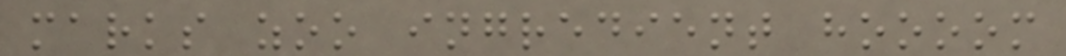marks zoo ingredient hoooom
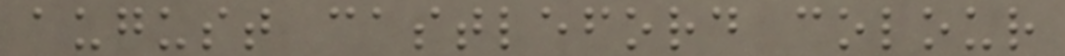august castleford colour
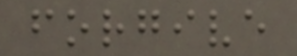forgive
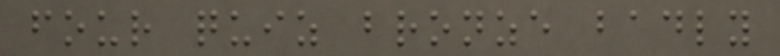four quiz bronze badly
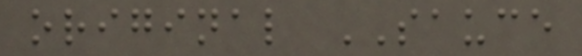original SAUCE
